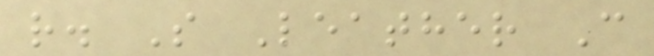r. S Leather C
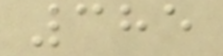385
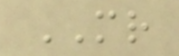MR
